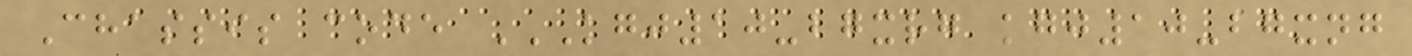Chassis code KGJ10-BGXRG KGJ10-BGXNG
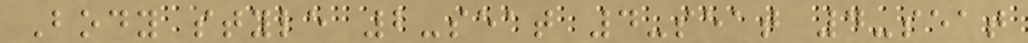Body style 2-seat 4-seat 4-seat
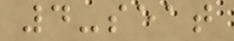4-seat
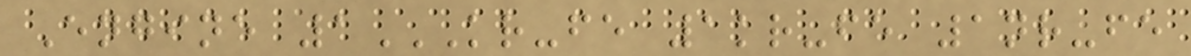Engine 1KR-FE 1KR-FE 1NR-FE
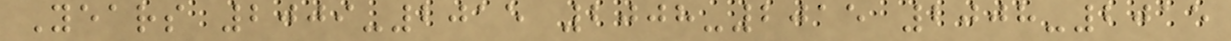Years 2009-2015 2008-2015 2008-2015
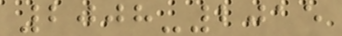2008-2015
